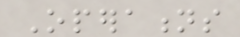Operations
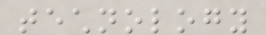technology
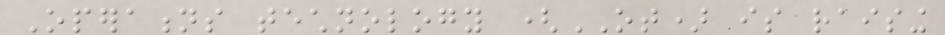Operations technology (OT) is raising
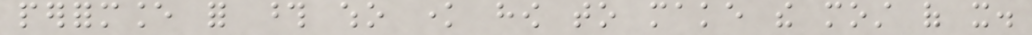performance for those who know how to make the most of it.
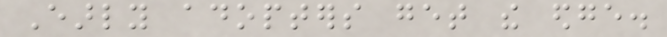Early adopters get the edge.
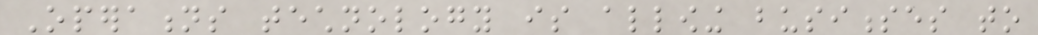Operations technology is allowing businesses to
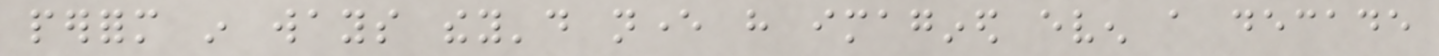perform in ways they'd never have imagined even a decade
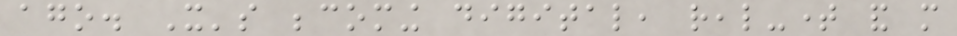ago. It's becoming digital, real-time and more
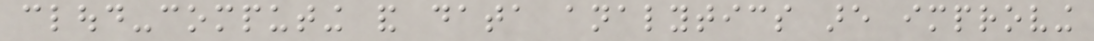cloud-computing and data analytics are improving
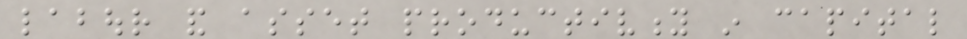labour and asset productivity in capital
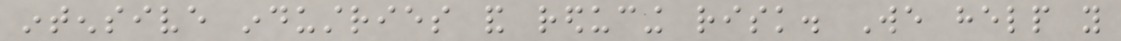intensive industries and reducing risk. We help you
